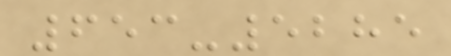653-5285
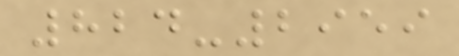824-2959
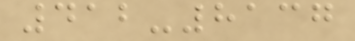412-8137
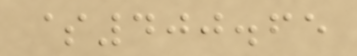$400.65
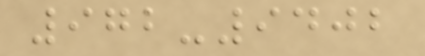972-9402
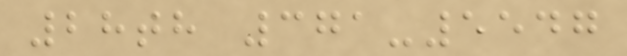28th 371-5547
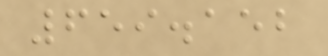659.152
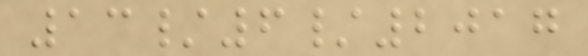13/6/2017
